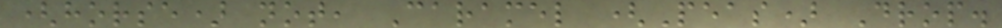(horse) not, Caramel (Peas) Drop.
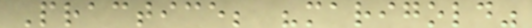Practice; "marigold"
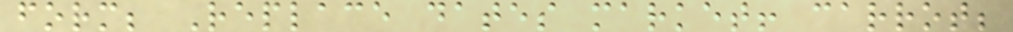form; Replace dates market! carrot;
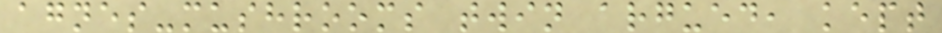agnes-mushrooms twin argued, kept
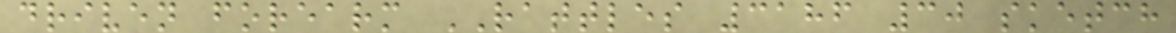driven forearm RATTLES 3186 30 sketch
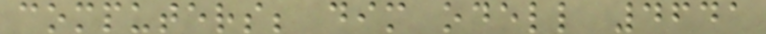computers; dim odell 4641
